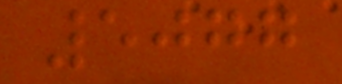5077
